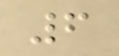6
